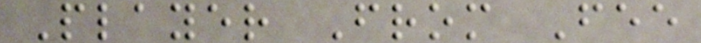Player From Fee
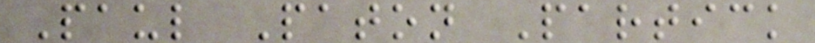Paul Paton Partick
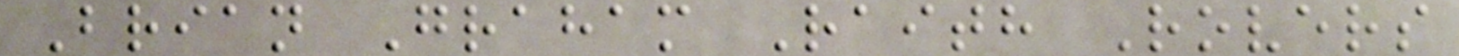Brian Graham Raith Rovers
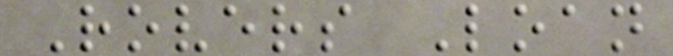Rovers Loan
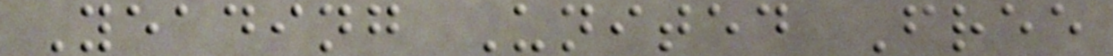Yeading United Free
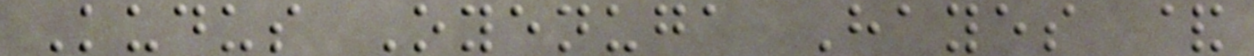Kudus Oyenuga Hayes &
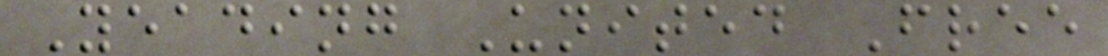Yeading United Free
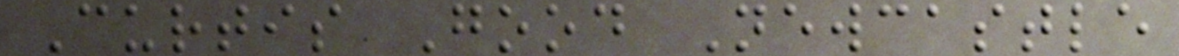Curtis Good Newcastle
